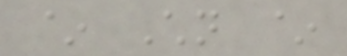~ Children ~
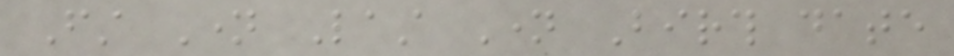First Name Last Name Birth date
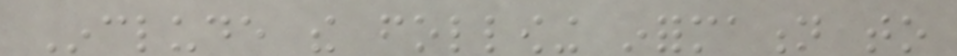Include the following information to
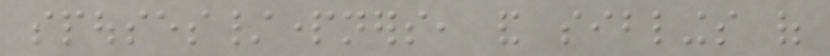spouses/partners, and siblings of
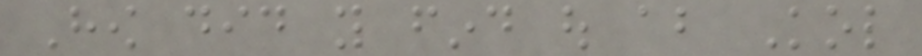How did you find out about Kol
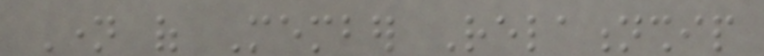Name of Member Relationship
